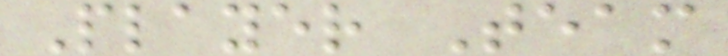Player Team
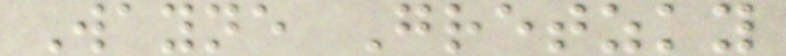Wayne Gretzky
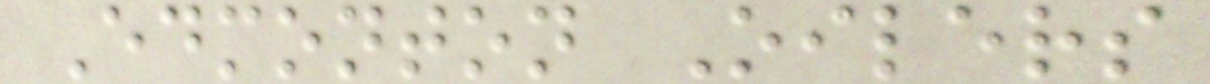Edmonton Oilers
